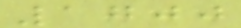1700
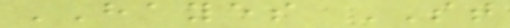HAYES ST
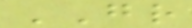GR
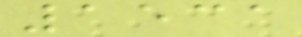1531
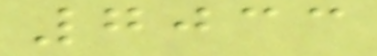7033
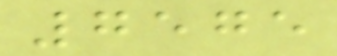7575
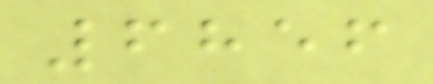6856
